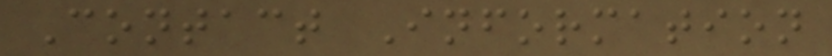Contact Information
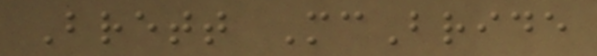Brett McBride
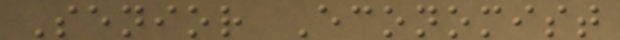Senior Economist
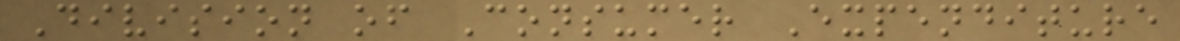Division of Consumer Expenditure
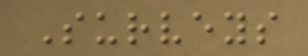Surveys
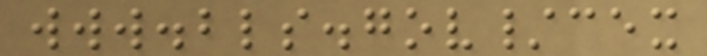www.bls.gov/cex
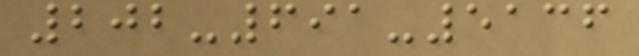202-691-5136
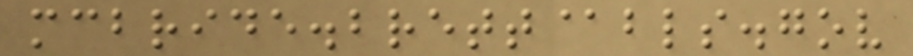mcbride.brett@bls.gov
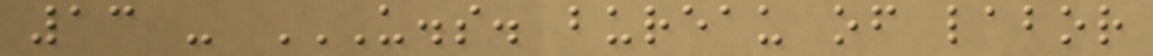13 - U.S. BUREAU OF LABOR
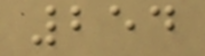254
